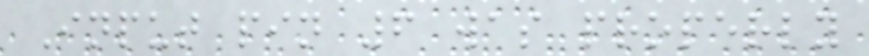Input pin 6 was properly
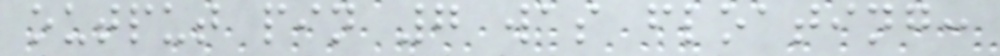output pin 7 was floating:
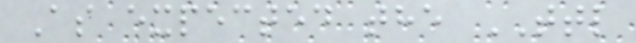As expected the TTL
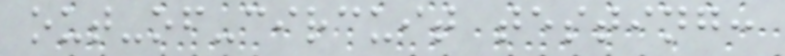out-of-circuit testing:
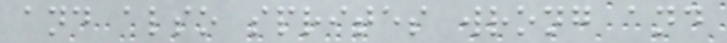and also sprites wrong and
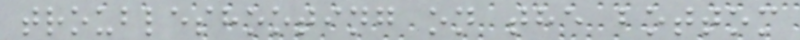troubleshooting on the bottom
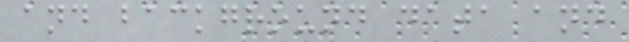and background data and
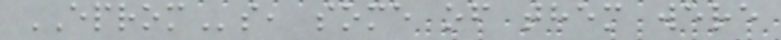EPROMs, some of them were
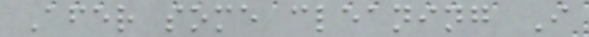Afer some cleaning I
